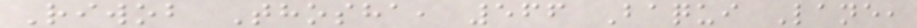Riwob Thosha, 566 Baqui Lane,
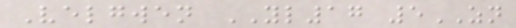Velgwen YL17 5ZN
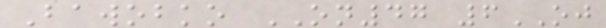Bawobko ON47 6OJ
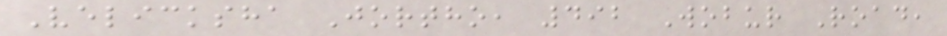Velicksha Jortho, 492 Wobur Road,
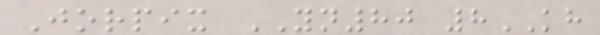Jorpix YN80 8KH
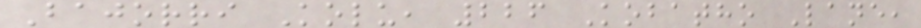Bajorri Kolu, 226 Kobatho Lane,
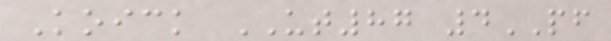Koick UT87 4PF
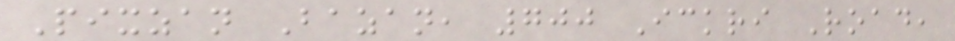Pixzan Bazan, 700 Ickri Road,
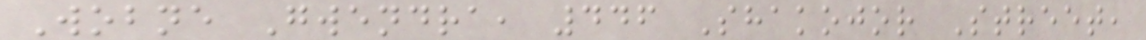Wobne Gwendra, 446 Shakojor Street,
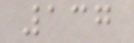137
